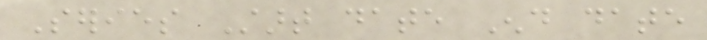Series Start date End date
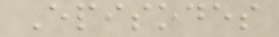Episodes
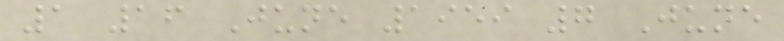1 16 June 1959 7 June
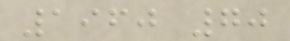1960 70
